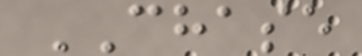CHASE
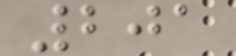201
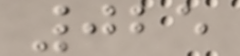025
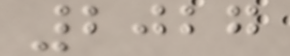2027
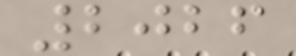2026
